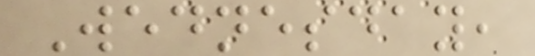Wednesday,
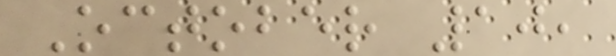October 10,
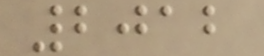2012
